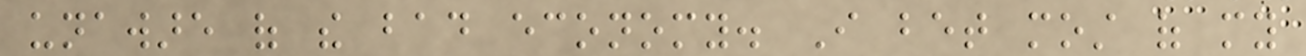unaware of the bad economy. I bet most of my
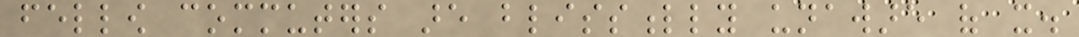fellow commuters are blissfully unaware of it.
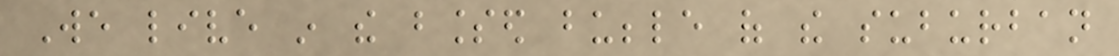We live in the blessed bubble of the suburban
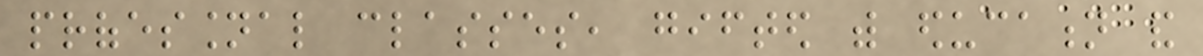professional classes, gifted with education and
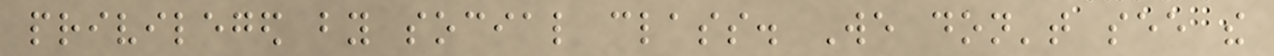privileged by social class. We don't see the
